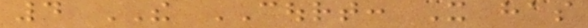4 THE COURT: It has
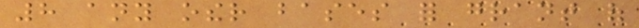8 any other bases for grant of
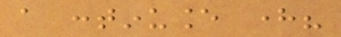a continuance here?
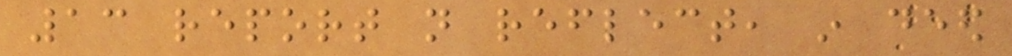13 report not reflect, in deed
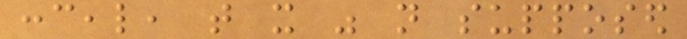conceal, that it was not supposed
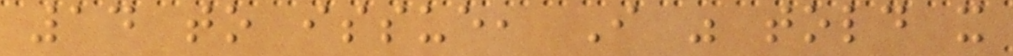14 to issue, I was told it
